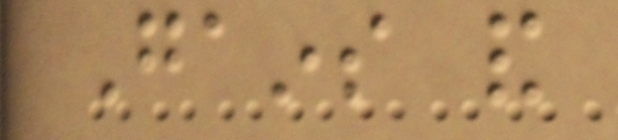Gains and
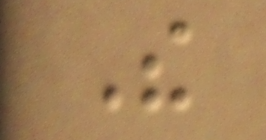The
